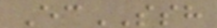EcSSH
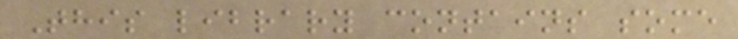This library contains some
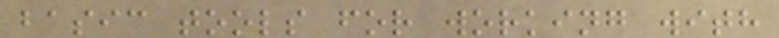basic tools for working with
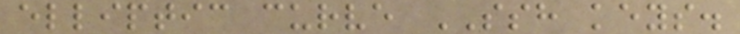elliptic curve SSH keys.
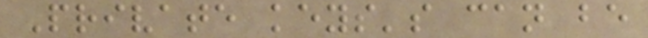Private keys's can be
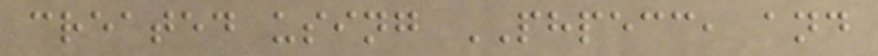created using PHPECC, and
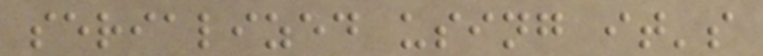serialized using it's
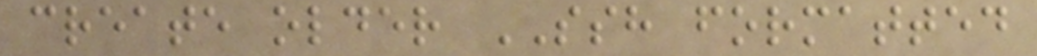create older SSH formatted
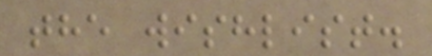the wishlist.
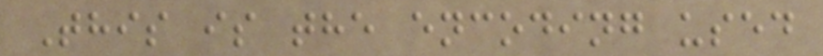This is the encoding used
